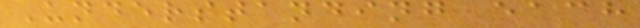Understanding each
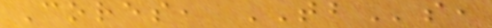Cores, TBs,
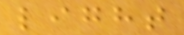light
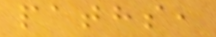paths,
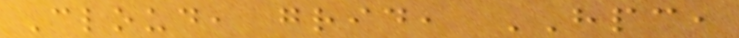Cloud, grid, HPC,
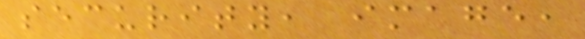security, image,
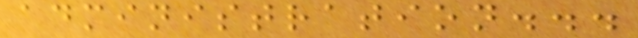administration...
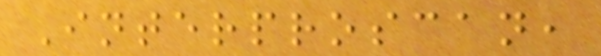Interproscan,
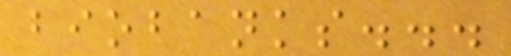biobanks...
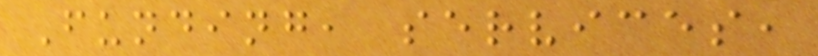Funding, services,
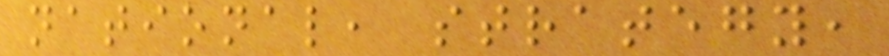national, strategy,
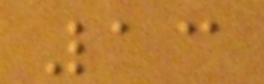13
